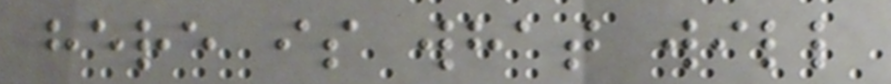here is what will
